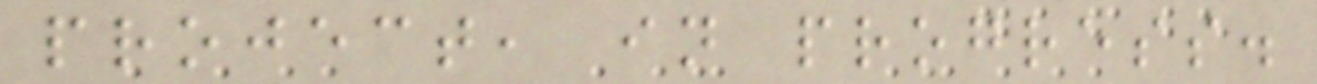project, in progress.
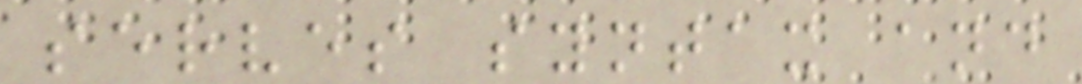serves syntax and
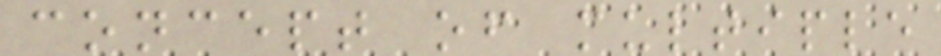concept of multiple
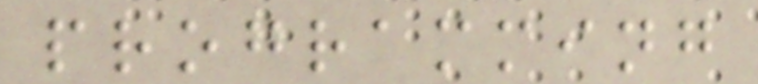programming
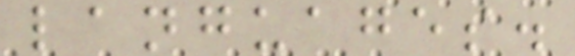languages.
